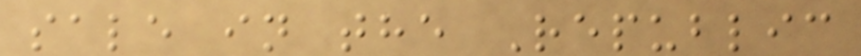sale in the Republic
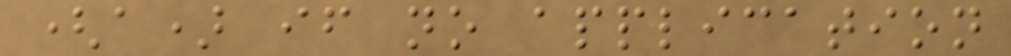(a) if no application
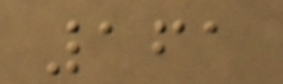161
